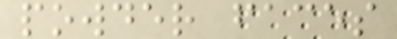powder faces
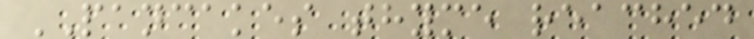PANCAKES thyme reached
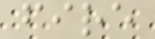fire
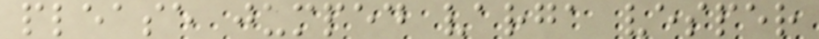please jumped varga vesper
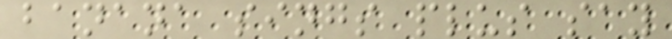banana sings plus say
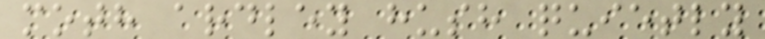moth ardley hush quietly
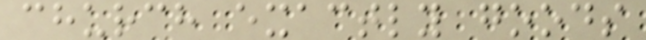church exactly goods
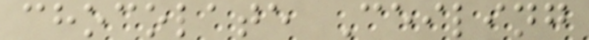chocolate Ceiling
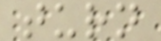turn
